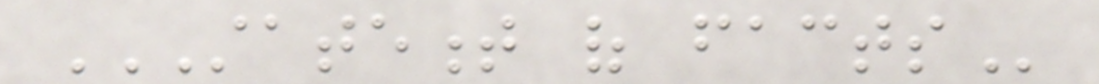STATEMENT OF FACTS
